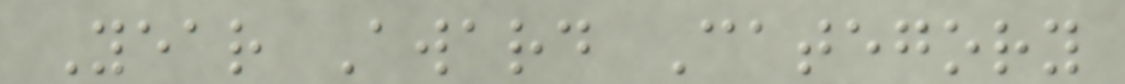Year Award Category
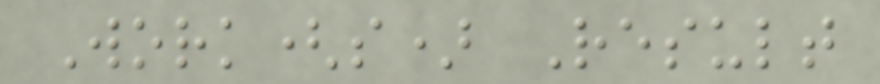Work(s) Result
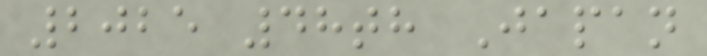2025 48th Japan
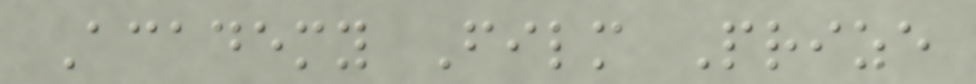Academy Film Prize
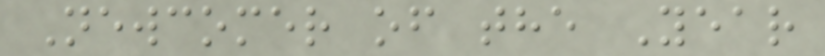Newcomer of the Year
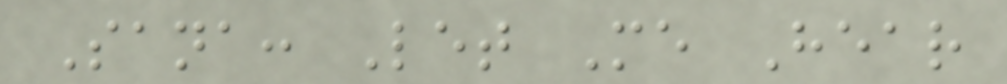Sana: Let Me Hear
